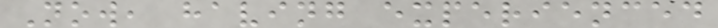Now, having experienced
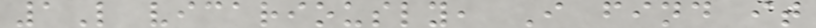1L vicariously, I find it
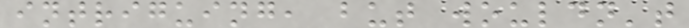intriguing, but wouldn't
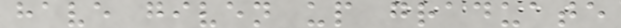have given up graduate
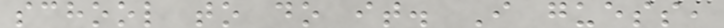school to do it. I guess,
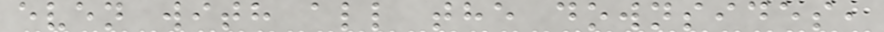even with all the downsides,
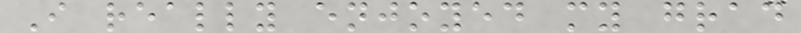I really enjoyed my grad
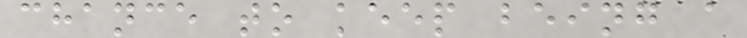chance to keep being a
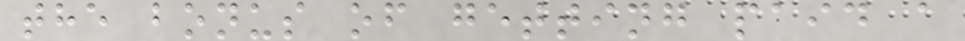the bonus of getting paid a
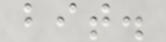bit.
